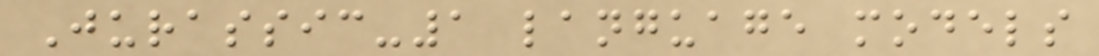Jurassic-1 language models
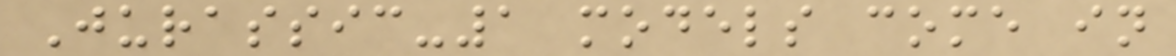Jurassic-1 models come in
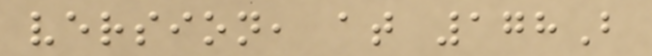version, at 178B
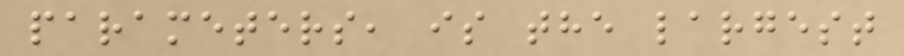parameters, is the largest
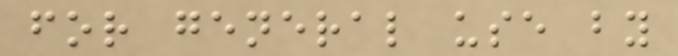for general use by
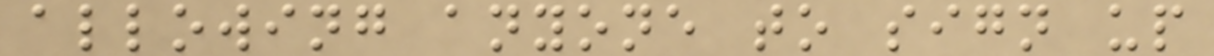allowing anyone to sign up
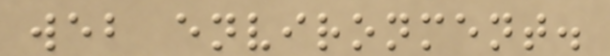web environment.
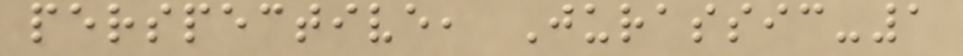perspective, Jurassic-1
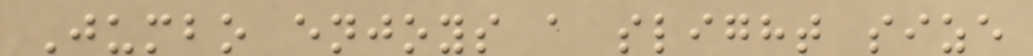Jumbo enjoys a slight size
